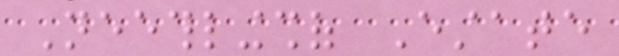Neethlingshof Estate
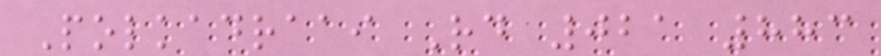Polkadraai Rd 021 883
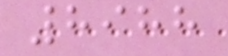8988
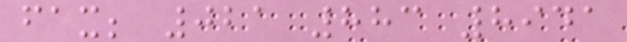fax; 021 883 8941
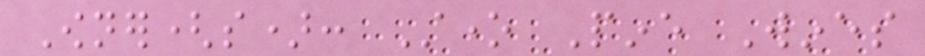Owner(s): Stone Pine Wines
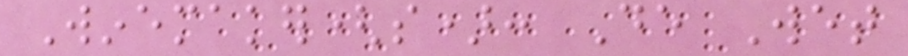Winemaker(s): De Wet
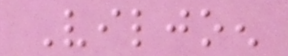Viljoen
